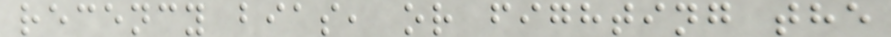recency bias, or fighting the
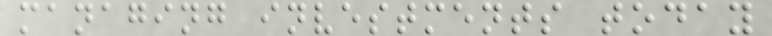managing investments today
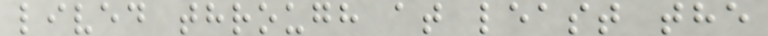lived through at least the
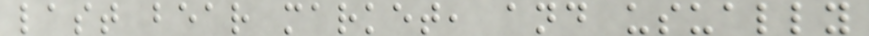last bear market, and usually
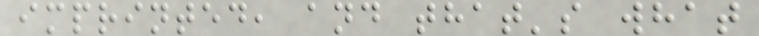imprinted, and that's what
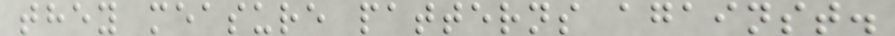they measure patterns against.
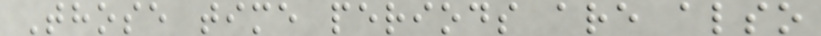Those time periods are also
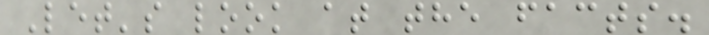Let's look at the facts.
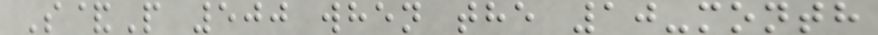S&P 500 when the 10-month
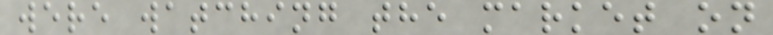were watching the market on
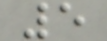5
